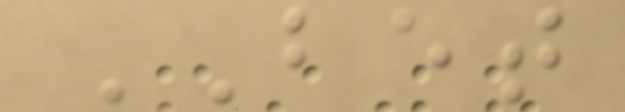BET
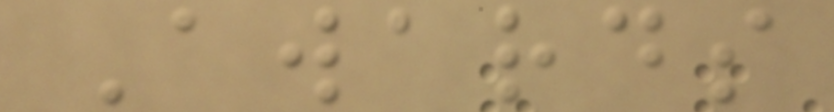Awards
